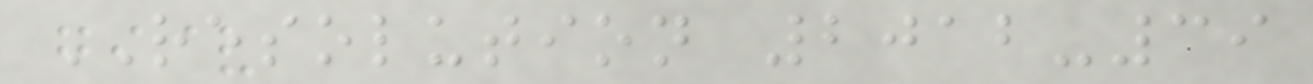RESOLUTION 2012-39
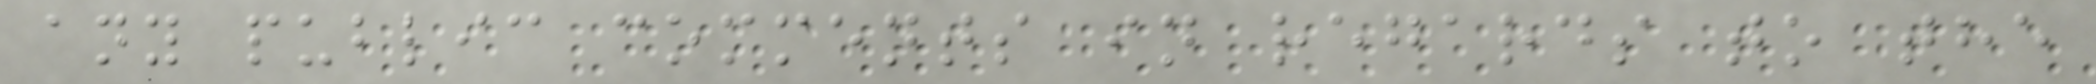any public comments in regards to the
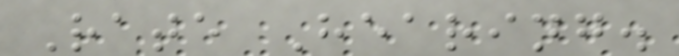Rate Hearing.
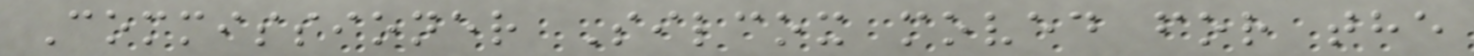Commissioner Silcox moved for the
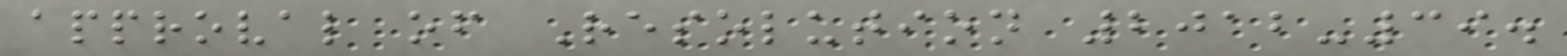approval of Resolution 2012-39.
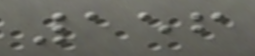156
